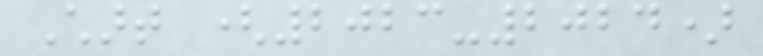Chart (2023-2024)
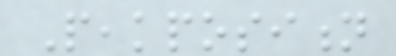Peakposition
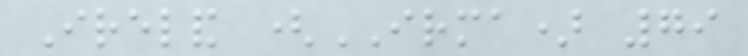Ireland (IRMA) 79
